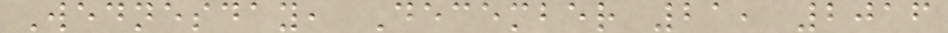Wednesday, December 21, 2016
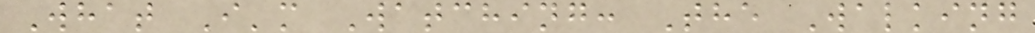What I'm Watching: The Walking
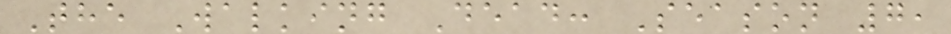The Walking Dead: Season 7,
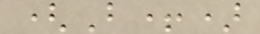(B+)
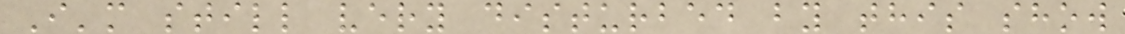I'm still very disturbed by this show
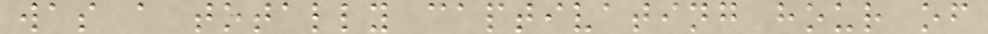was a totally captivating hour of
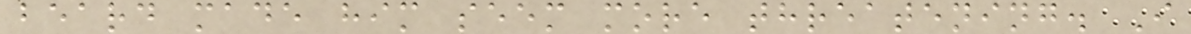beard made him seem more threatening. I
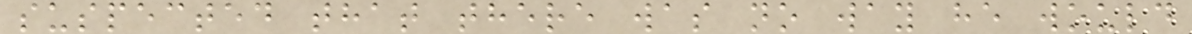suspected that there was no way he would
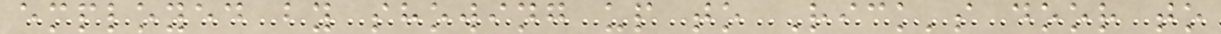employed by showing up to Rick's door to
